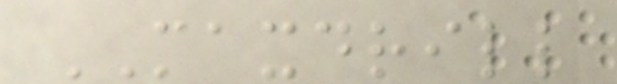MAXDRILL
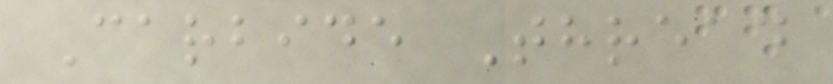Carbide Thread
